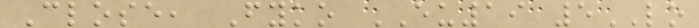Close, Fyko EU19 5LO
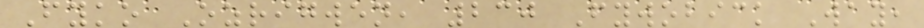Fyko Ozrigwen, 230 Fywobick Way,
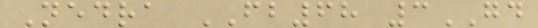Nedra FB68 3GD
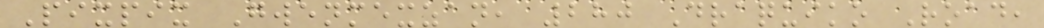Pixpix Gwenmexzan, 280 Draquiko Road,
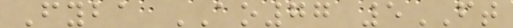Fyba AO77 5FT
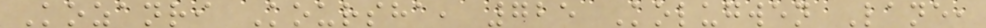Kozanri Koursha, 725 Kolugwen Lane,
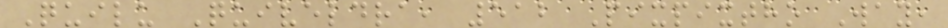Quilu Quiveldra, 512 Pixpixtho Way,
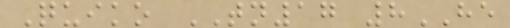Quiko TN17 8HE
